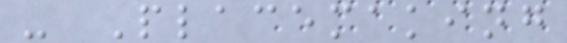- Placemaking
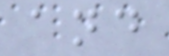and
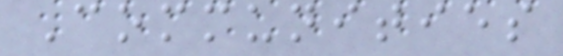Communities
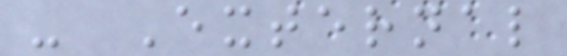- External
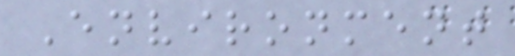Environment
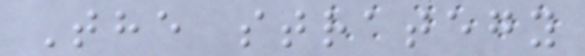The strategy
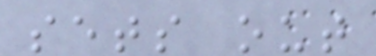sets out
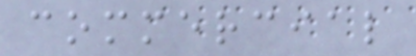commercial
